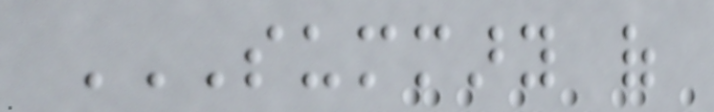SUMMARY OF
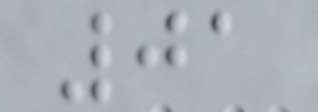01
